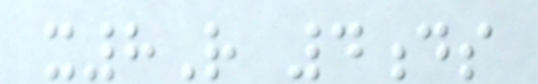x8R 4ds
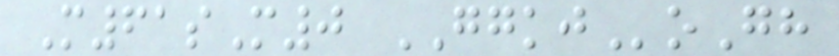M61sM0 GGKJoGh
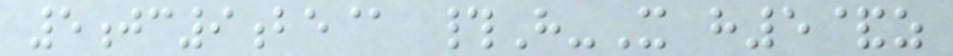5jc9be@ #H-X h5&z
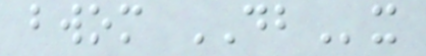bwom DBx
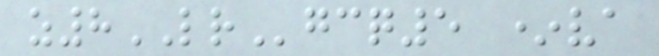z8LRgcq5 *va
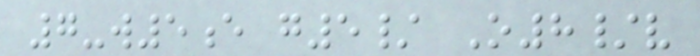7-w5e g5/ O8/v
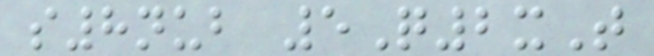s8nub 5Q2xT
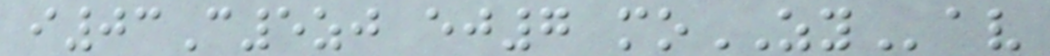i03C5zj ej7 moZYav
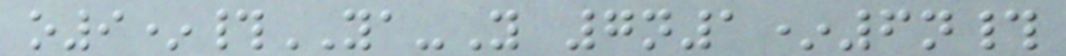o9*#YA-Y 7n1*6n#
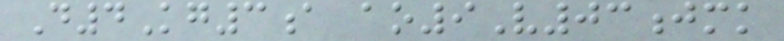D4Kg3a ao9V03jmk
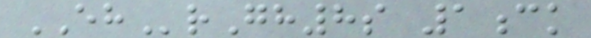EHrGh8s 1ck
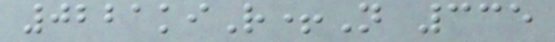0221kiR+N 335
